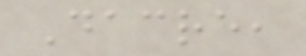Dacre,
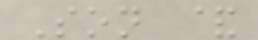Son &
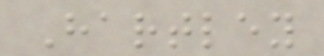Hartley
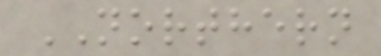NORTHERN
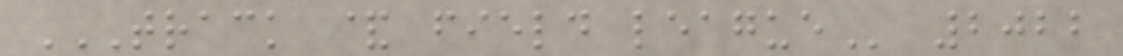TRACK & FIELD LEAGUE 2022
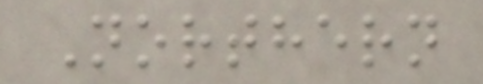Northern
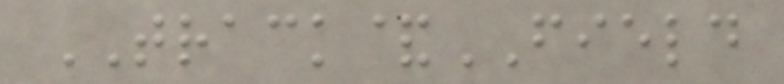TRACK&FIELD
